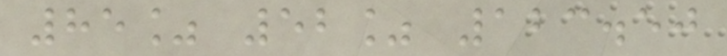85% 52% 123.50
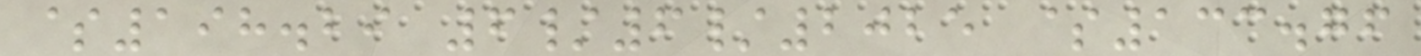$198.29 6/6/2025 $133.76
